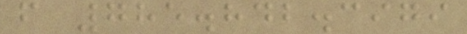f 785.842.3979
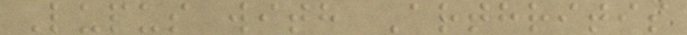Lupus with Arthritis
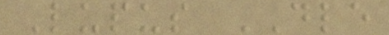Lupus DLE
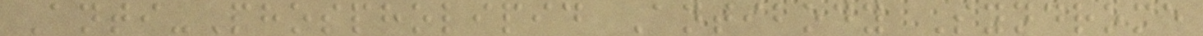Anti-Phospholipid Antibody Syndrome
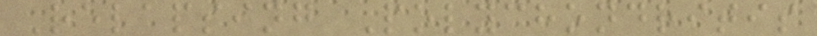Relapsing Polychondritis
